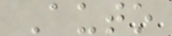Auto
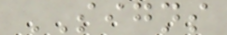SIGNS
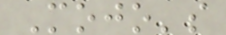Mojo's
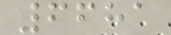6681
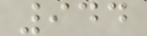944
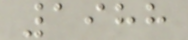1988
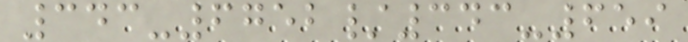343-6752/343-659
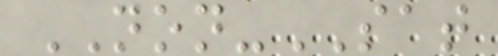NON-SAT
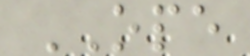OPE
